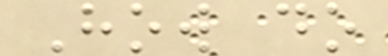How do
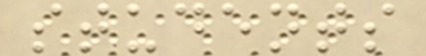students
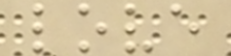love
